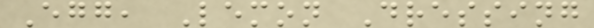Egg, Lemon Dressing
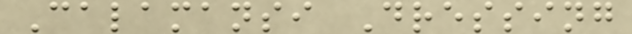Calamansi Dressing
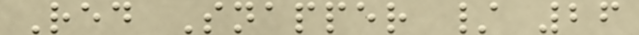Red Snapper / 26
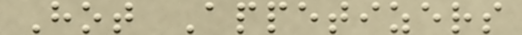Hot Appetizers
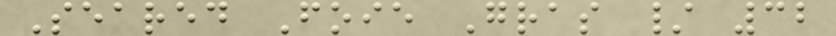Seared Foie Gras / 32
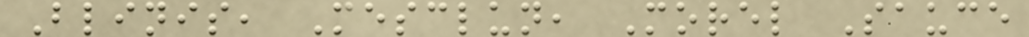Blinis, Mesclun, Morel Sauce
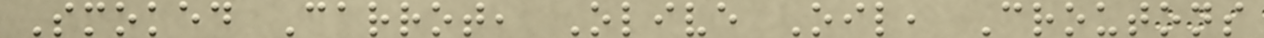Smoked Carrot, Olive Oil, Croutons
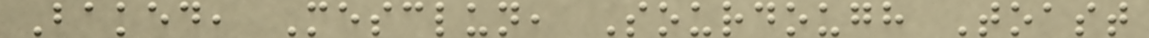Baked, Mesclun, Sourdough Toast
